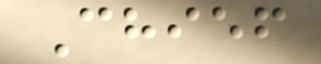Chief
